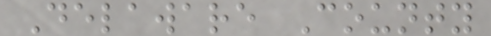Delaware County
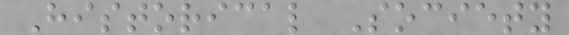Historical Society
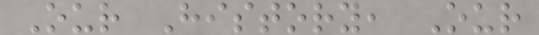Our History, Our
